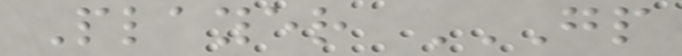Player GP
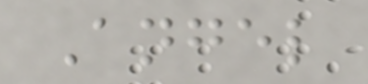Angel
